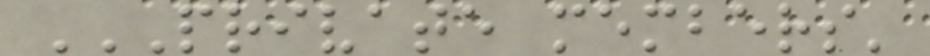PRIVATE MEMBERS'
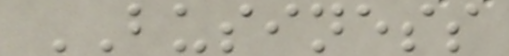BUSINESS
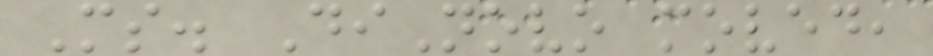Ms. DiNovo moved,
